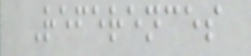References
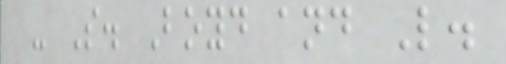- S. Boyd and L.
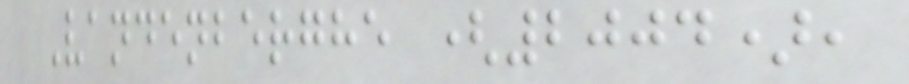Vandenberghe (2004),
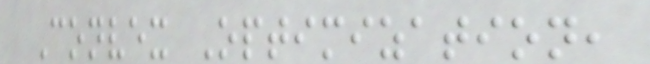Convex Optimization,
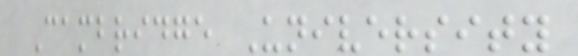Cambridge University
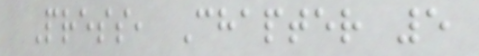Press, Chapter 5
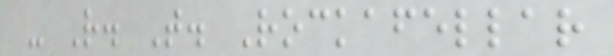- R. T. Rockafellar
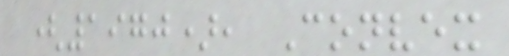(1970), Convex
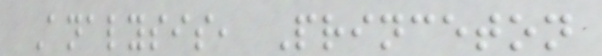Analysis, Princeton
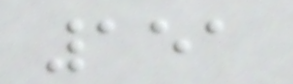151
